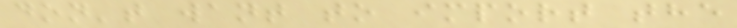don't want to import the
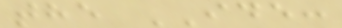the IDE:
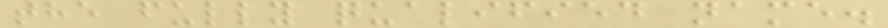the fully qualified name.
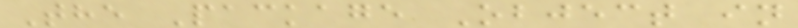The Package Object in
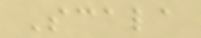Scala
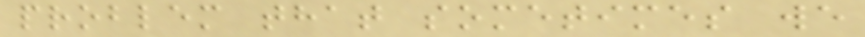problem that sometimes we
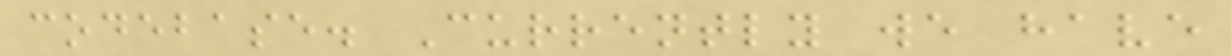codebase. Currently we have
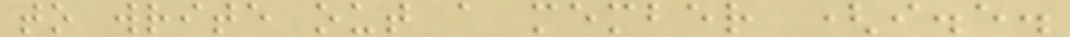to write out a member (i.e.
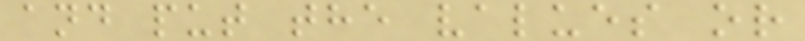and put the values or
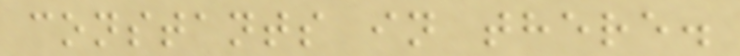constants in there.
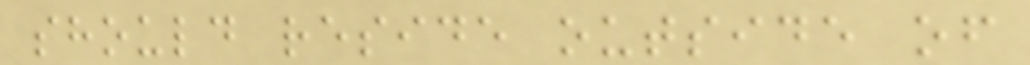should reside outside of
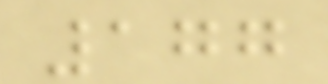177
